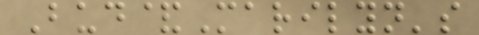Bud&Marilyn's
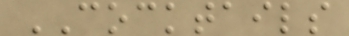COCKTAILS
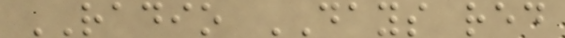RADIO DAYS red
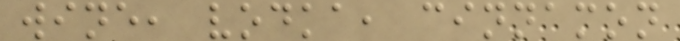wine, vodka, cinnamon
